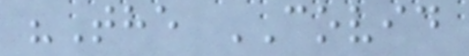"The COVID
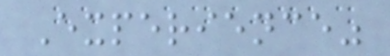Experience"
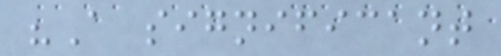"A significant
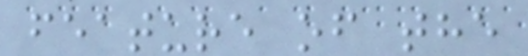feature of the
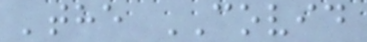'the COVID
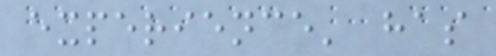experience' has
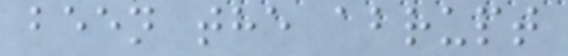been the abrupt
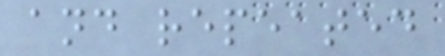and repeated
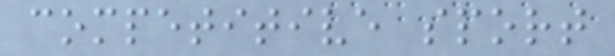competitive sport
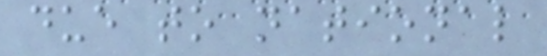due to national
